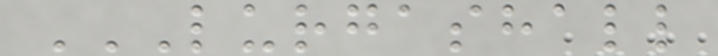LURGASHALL
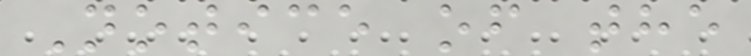Notice of the
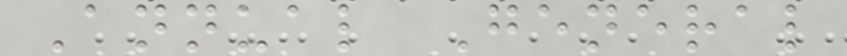Annual General
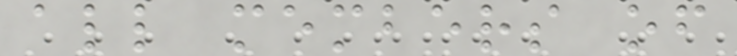all members of
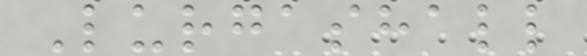Lurgashall
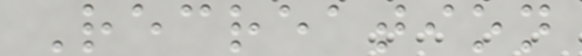Recreation
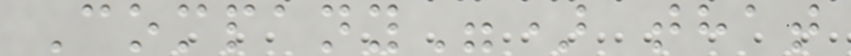Company") that
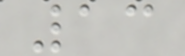13
